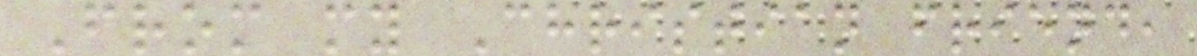From my Christian friend,
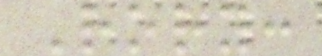Rory:
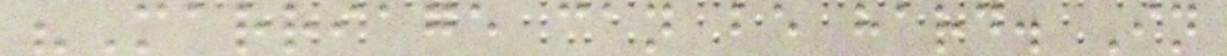"Marriage can be hard. In
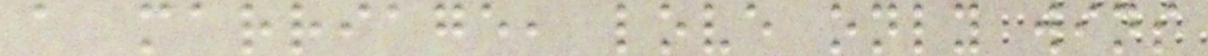a marriage, love only wins
